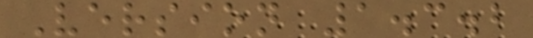Version 1.3.2
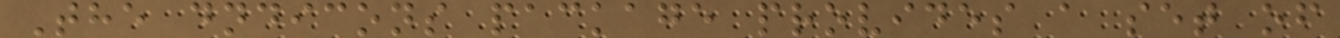The dndicons package provides a set of
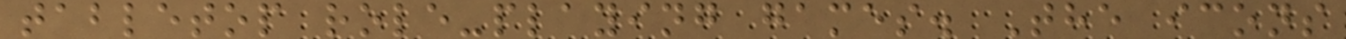tabletop role-playing games. The icons
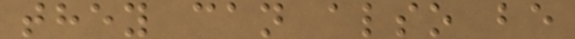they can also be
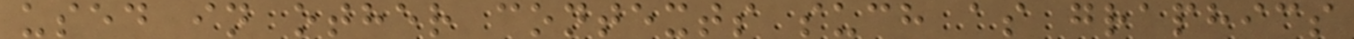used in other contexts such as graphics
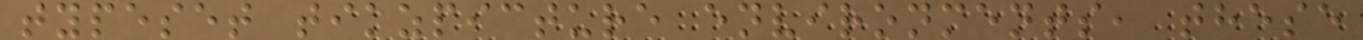typeset tikzpicture environments, these
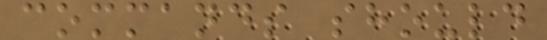commands should
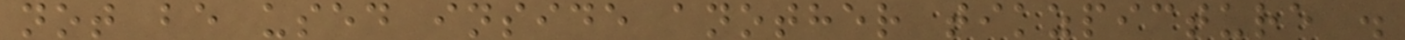not be used inside another tikzpicture .
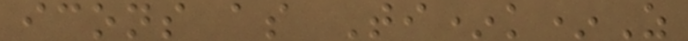icons as Ti*k*Z
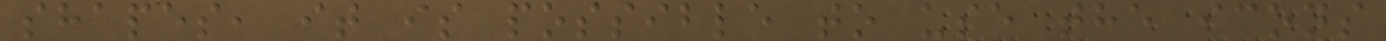shapes, it is possible to use the icons
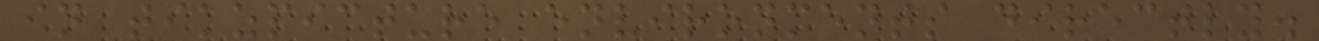in tikzpicture environments directly.
